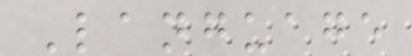Language
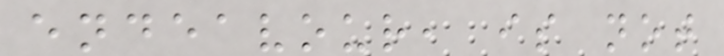endeavour, is not
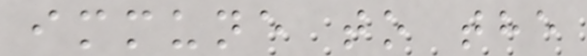immune to the
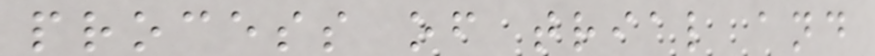process of trial and
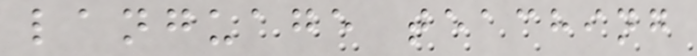language teaching
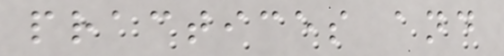practices and
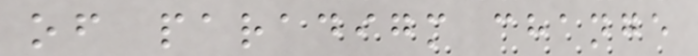of paradigm change
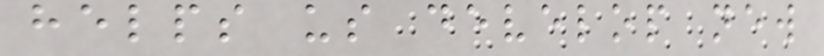helps us develop new
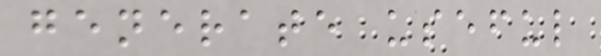generate useful
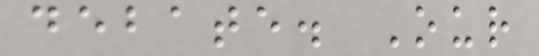debate. Our
